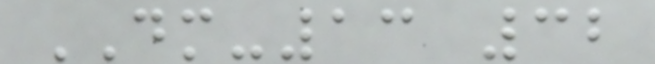DM-13 32
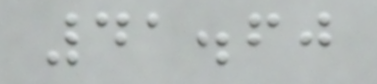41.60
